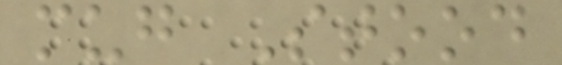mug Stood
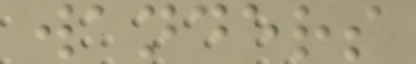wanders
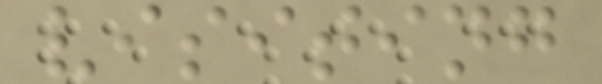visiting
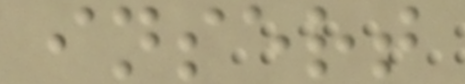insert
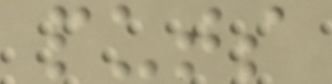puts
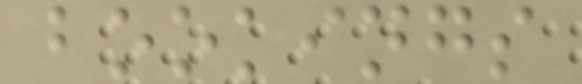bookings
